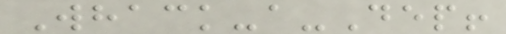Whack-a-Dep!
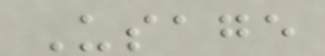Usage
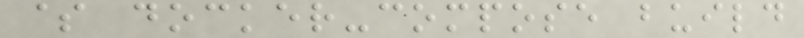$ docker-compose build
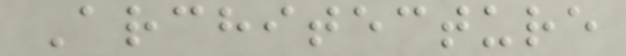Architecture
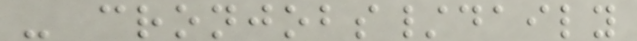- cronjobs/daily
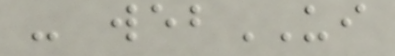- webUI
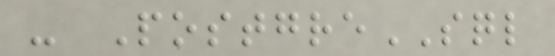- PostgreSQL
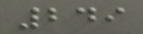249
